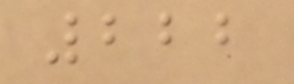222
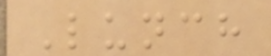Lunch
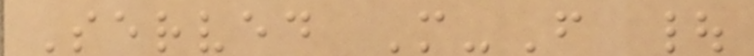Served M-F |
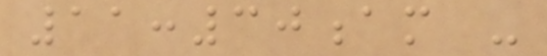11:30am -
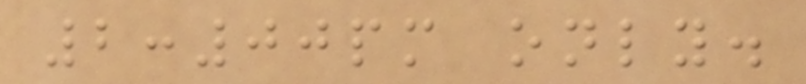2:00pm only.
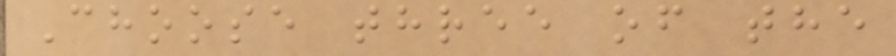Choose three of the
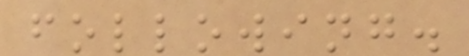following.
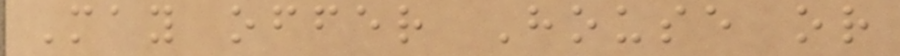May offer House or
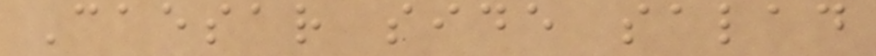Caesar side salad
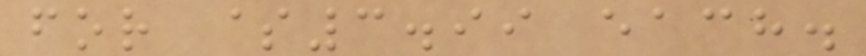for $3.99 each.
